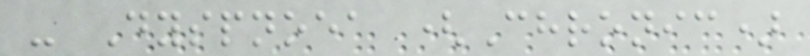- Dyspnoea (Chronic)
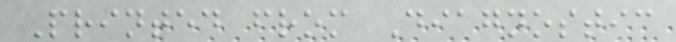Printed from Diagnostic
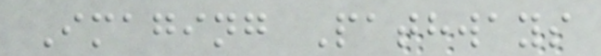Imaging Pathways
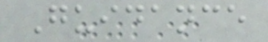Guidance
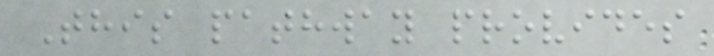This pathway provides
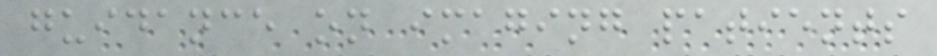guidance on imaging patients
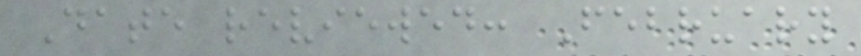Date reviewed: February
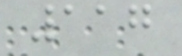117
